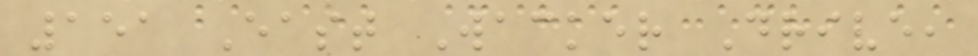151 East Wacker Drive,
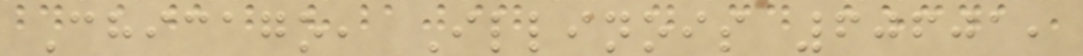Chicago, Illinois 60601,
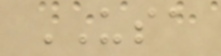USA
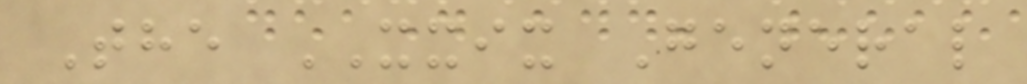The XXIX General
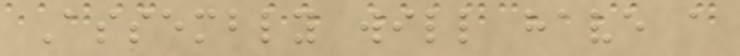Assembly will have a
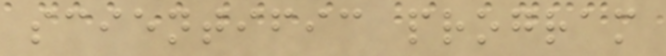scientific program
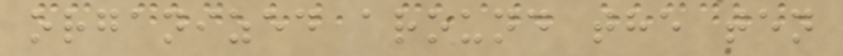organized around the ten
